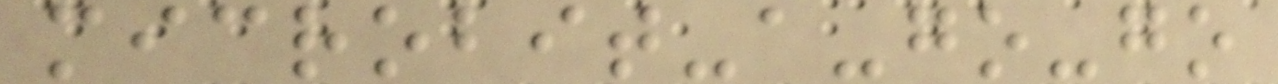microbit-a-go-go
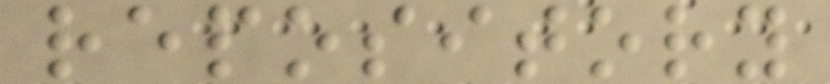repository
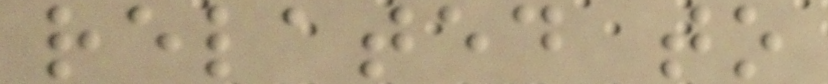related to
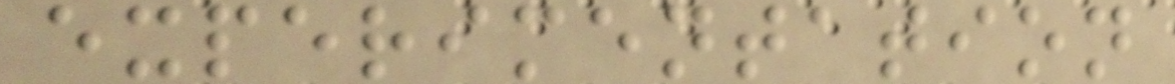experimentation
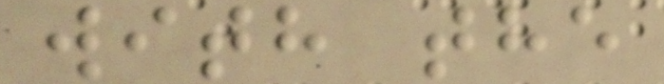with the
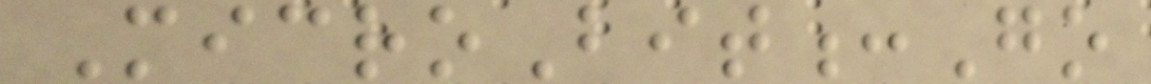MicroBit:Go
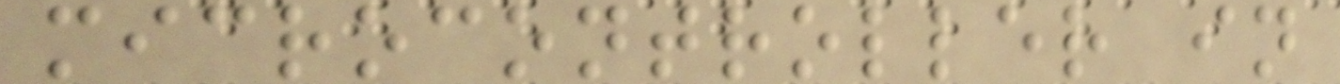microcontroller in
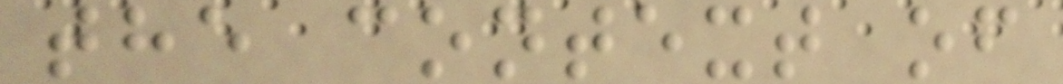the context of
